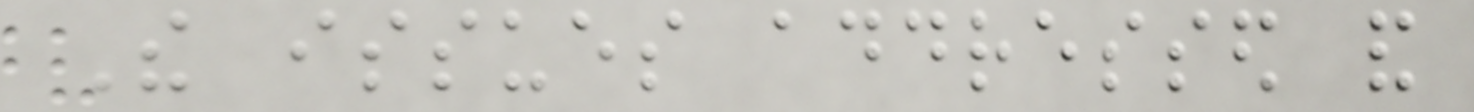The issues addressed and
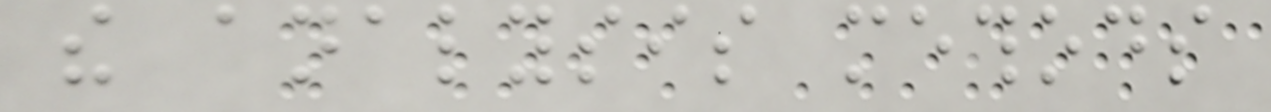the analysis methods
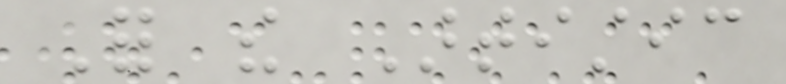For the Artistic
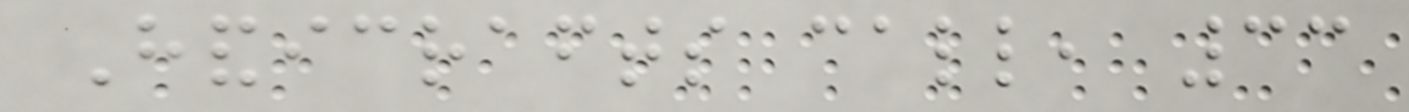Handicrafts call, 33
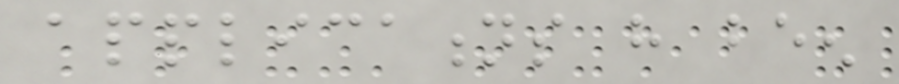applications have been
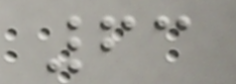63
